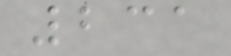231
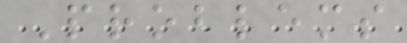Problems
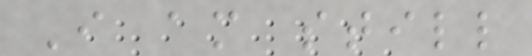I am still
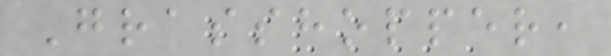Grasshopper,
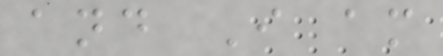and I am
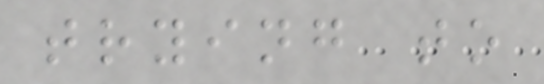trying to
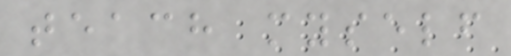teach myself
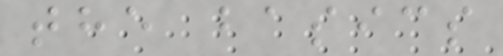the basics
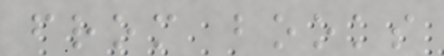from books
